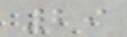29
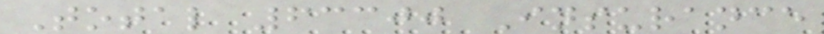Total 63300 Insurance
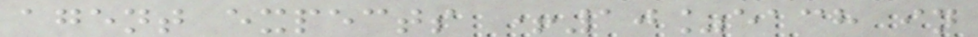agent expects +10%each in
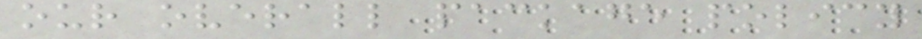our overall package policy
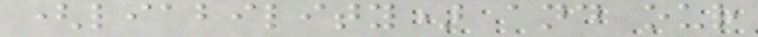(liability) and our
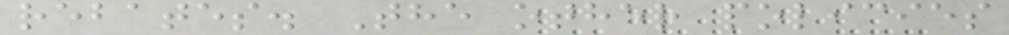rebates. The other policies
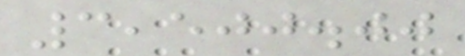3,500.00
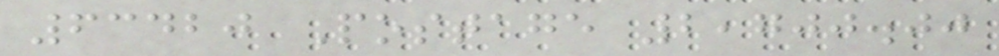63420 Postage 2,700.00
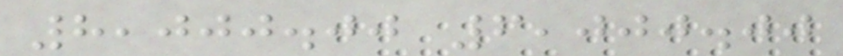8,000.00 6,000.00
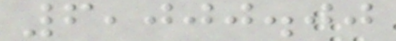6,000.00
